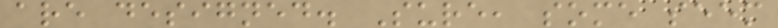are designed. Sure, some seem
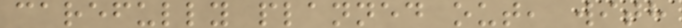carefully planned out, with
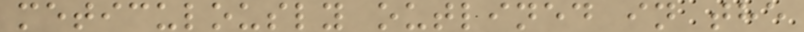meticulously outlined in the
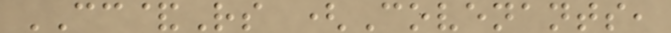CC&Rs (Covenants,
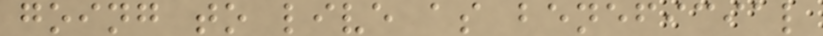going to live as beneficial
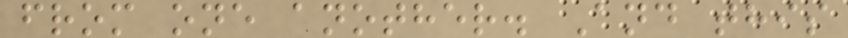from one another. And this
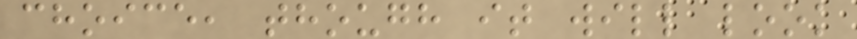choice, though it will look
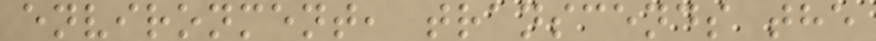environment, transcends the
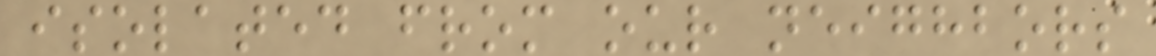isolated from our neighbors
